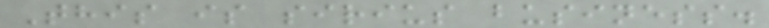This is sirius business.
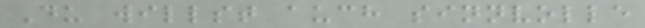Du willst auch sinnvolle
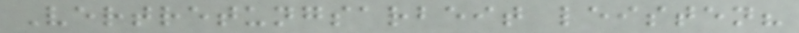Vertretungsarbeit leisten?
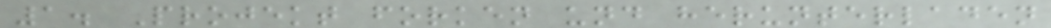1. Projekt forken und herunterladen
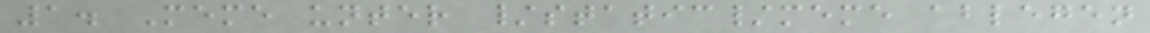1. Meme unter /static/meme ablegen
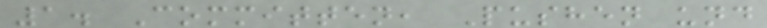1. Committen, Pushen und
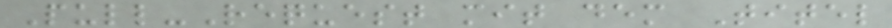Pull-Request mit dem Titel
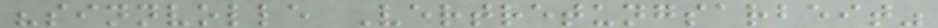"sinnvolle Vertretungsarbeit"
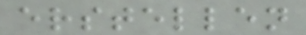erstellen
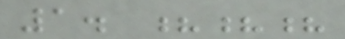1. ???
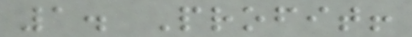1. Profit!
